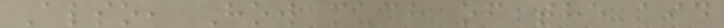Also, How much of the aid
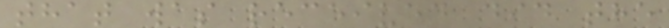that was received did the
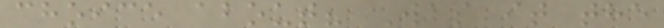choice about? Was it the
